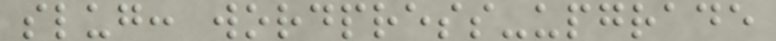slug: wordpress-upgrade
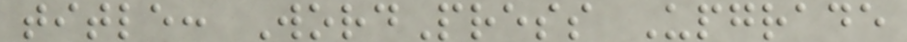title: WordPress Upgrade
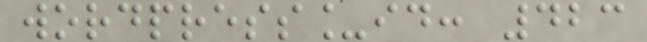wordpress_id: 423
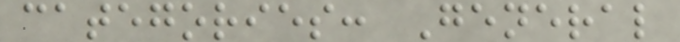categories: General
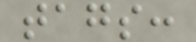tags:
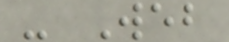- Web
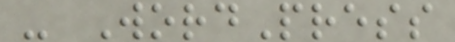- WordPress
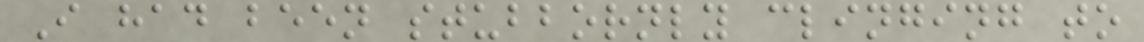I had been stubbornly clinging to
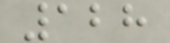128
